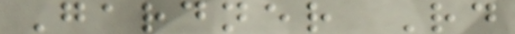Gardner Rd
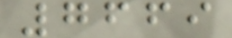7669
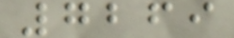7269
